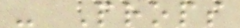- Props
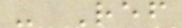- Ref
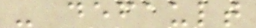- default
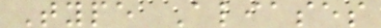Type Aliases
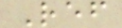Ref
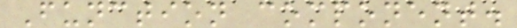Function component.
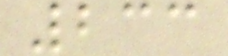233
